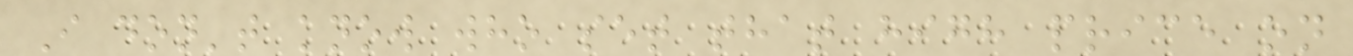I don't know who set that high price on
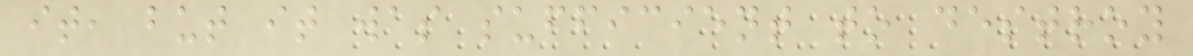it, but it was sufficient to destroy
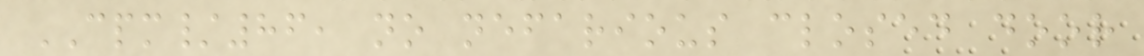CPM/86, no nefarious closed door
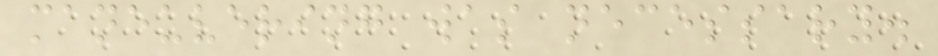maneuvering was necessary.
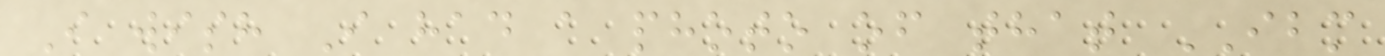I wish I had a photo of that IBM
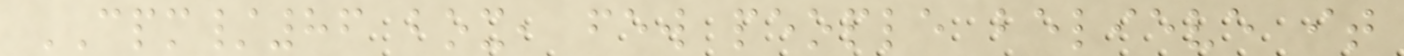CPM/86 box, few people believe it
